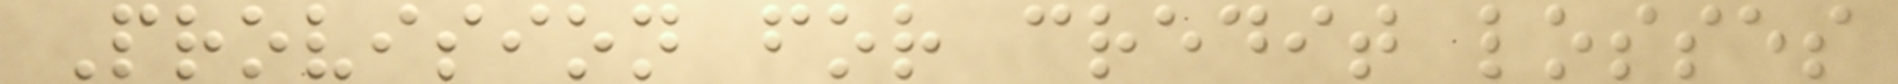Provision for credit losses
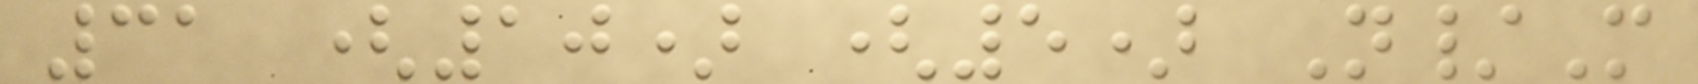31 (10) (5) N/M
